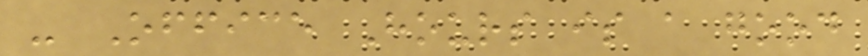- Office Hours is a good
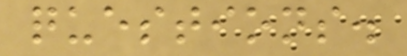questions.
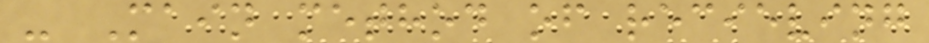- Main method of recieving
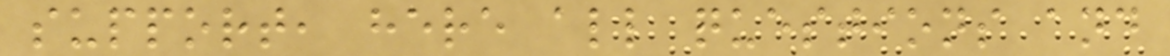support, here all questions and
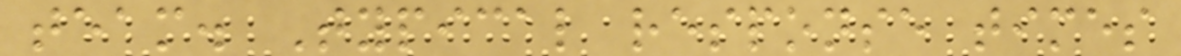team. Typical response times
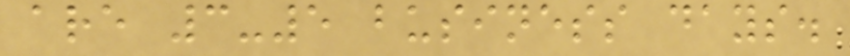are 3-5 business days.
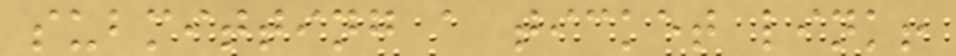submitting a ticket link!
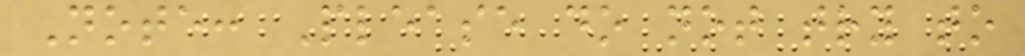Note: Please do not try to
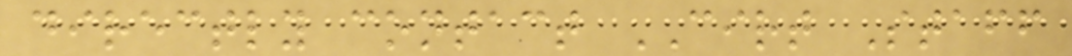directly contact CIRT Staff
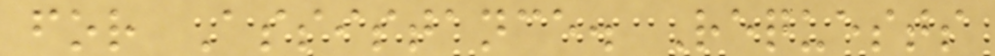for Assistance. Requests
